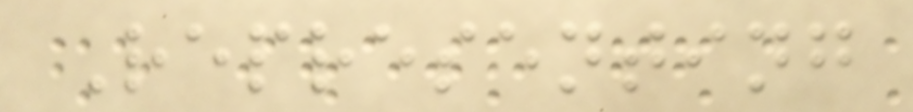Representing
